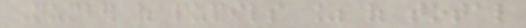Number of pupils % of total
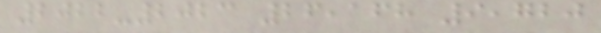2022-2023 26,168 9,720
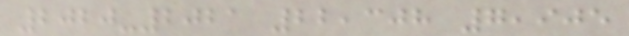2020-2021 22,308 7,905
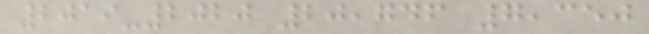2019-2020 20,746 7,350
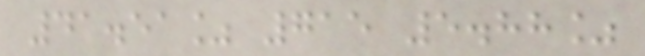41.51% 715 5.88%
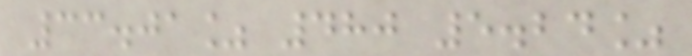33.01% 480 5.24%
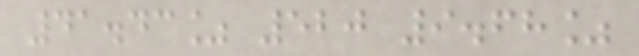41.43% 520 9.68%
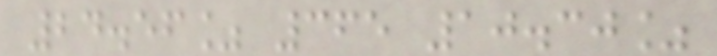24.56% 365 10.30%
